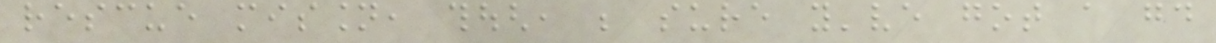rescue mission, though, be sure you've got a good
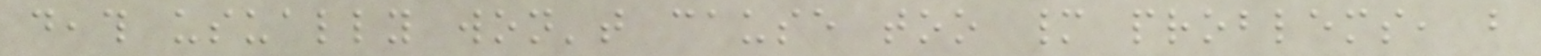death usually won't cause too many problems, but
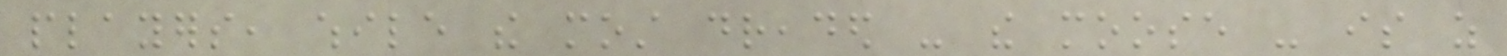players, while the most dreaded - the moose - is as
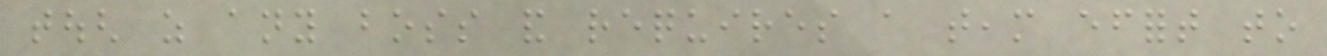tough as any boss and requires a team effort to
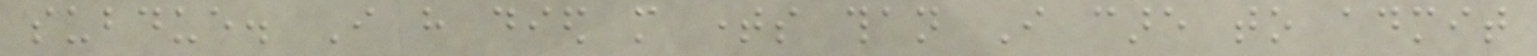subdue. I have died more times than I care to admit
